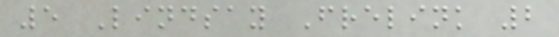5 Lindsay Frelink 2
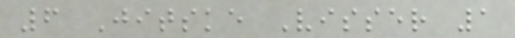6 Jitske Visser 1
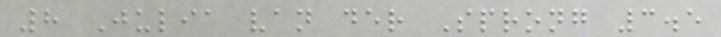8 Julia van der Sprong 3.5
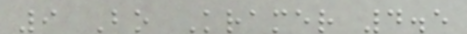9 Bo Kramer 4.5
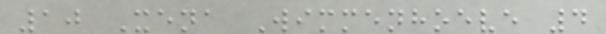10 Xena Wimmenhoeve 4
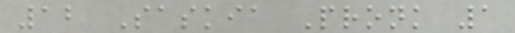12 Saskia Pronk 1
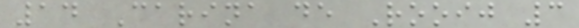14 Carina de Rooij 3
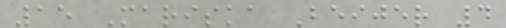15 Mariska Beijer 4
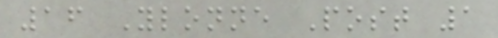16 Ylonne Post 1
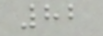82
